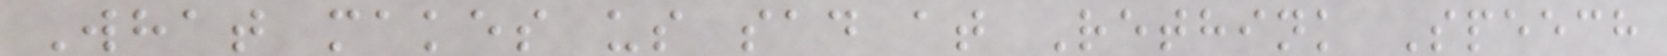What makes us sad at Rethink Speech
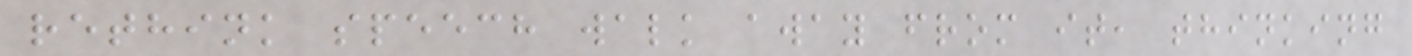rethink speech walk away from it, thinking
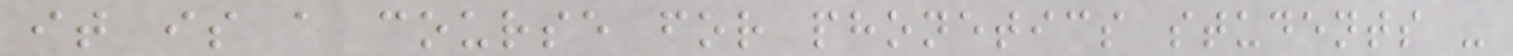it is a course for phonetics students -
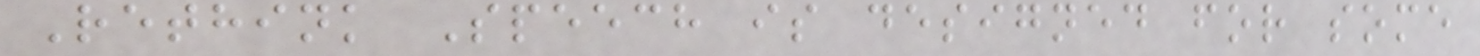Rethink Speech is designed for some
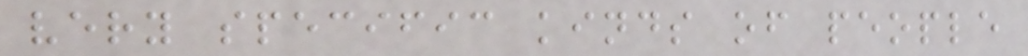very specific kinds of people
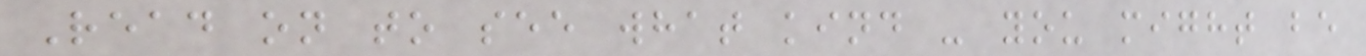Read on to see what kind - you might be
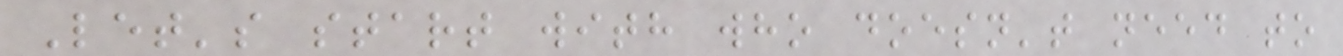Let's start with who doesn't need to
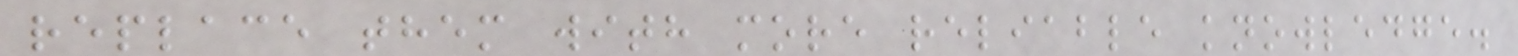replace them with more reliable knowledge.
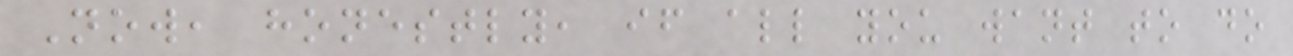Now, honestly, if all you want to do
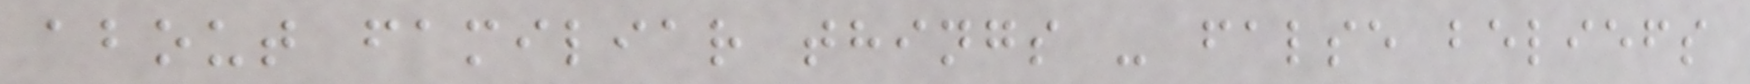about familiar things - false beliefs
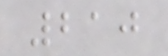210
